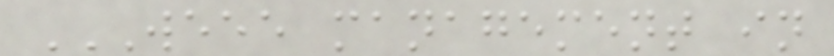WEEE MANAGEMENT IN
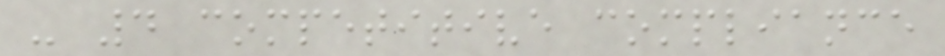- 4 competitive compliance
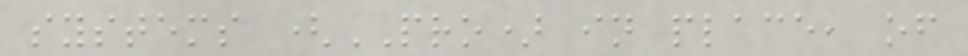systems (PRO) in place, of
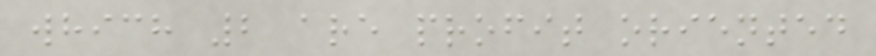which 2 are profit oriented
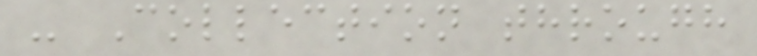- Collection through
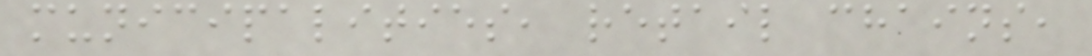municipalities, retail chains,
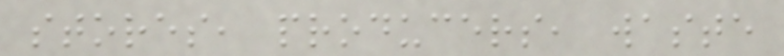stores, producers, waste
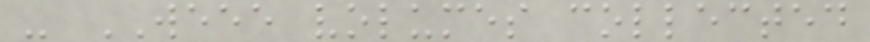- WEEE volumes collected
